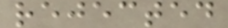rejected
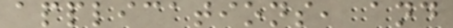applications, and
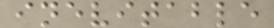inevitable
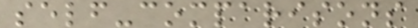self-comparisons
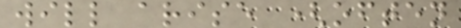will arise (often
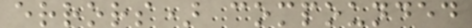errors) compounded
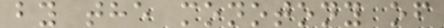by the monotony of
